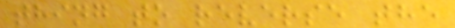thing to reverse the
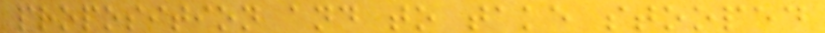proposition and to take stooped
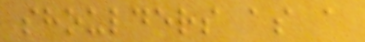shoulders as a
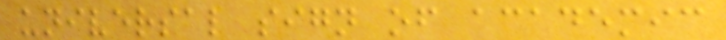universal sign of academic
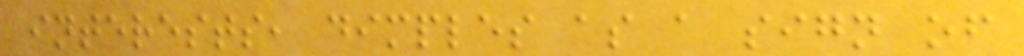interests, dimples as a sign of
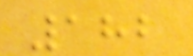182
